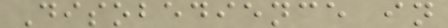Disobedience in
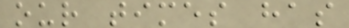our times has
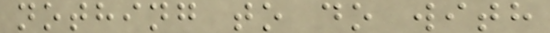nothing to do with
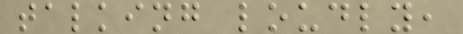talking loudly,
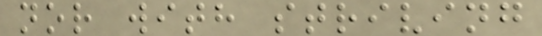nor with striving
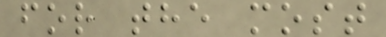for the most
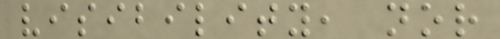visibility, nor
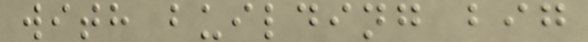with building big
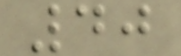40
